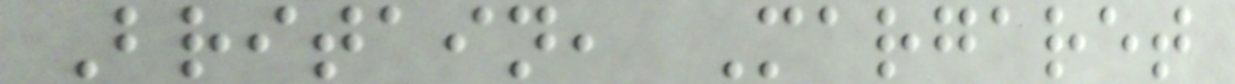Britain, Margaret
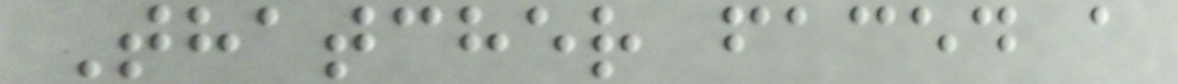Thatcher faced a
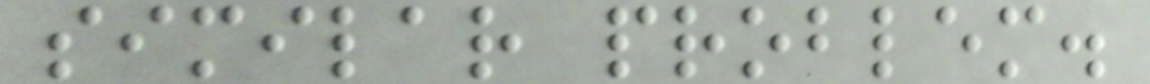similar problem.
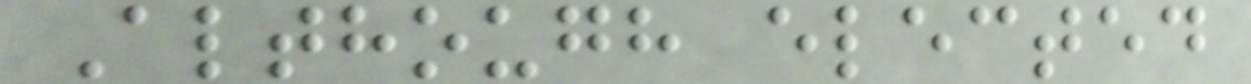Although elected
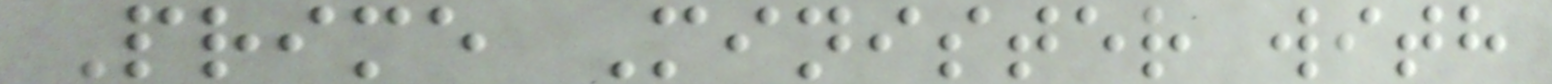Prime Minister with
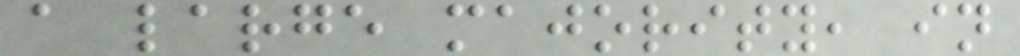a large majority, in
